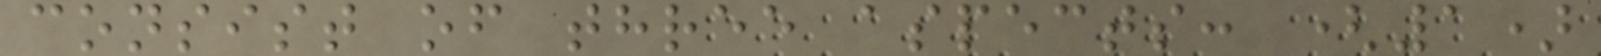consist of three aspects: (1)
